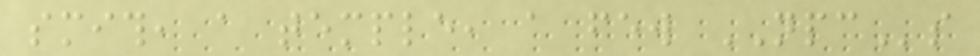smith, a temple, a few NPCs
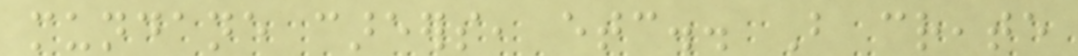mundane careers, etc.. But create
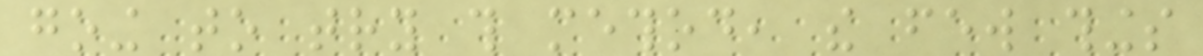going to try this method, the few things
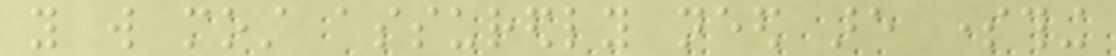you will most assuredly need are something
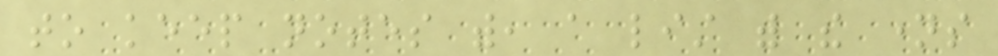to keep notes with, a list with the names
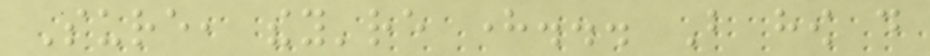Sure, they're here... But how do
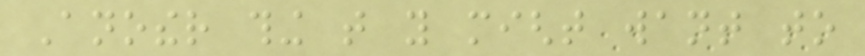Another thing that you might want to
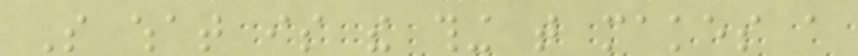So what is the thing that makes a
